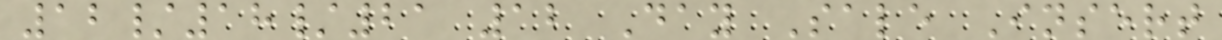12/18/21 12 Day Sale Insert
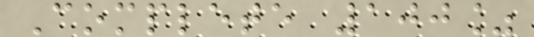Complete 100%
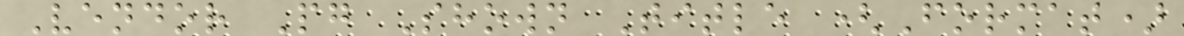Vendor Pg Shown Title (Format)
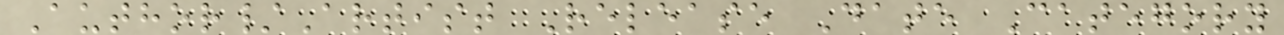Author/Artist Release Date Category
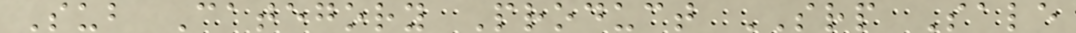Sub Category Product SRP Sale
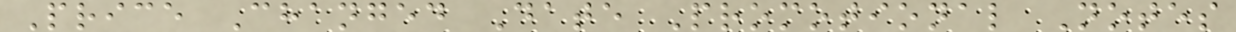Price Changed Date Promotional Notes
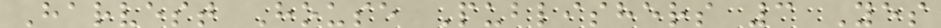Harvest House Publishers 3 Yes
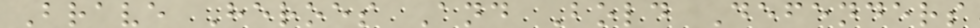Brave Heroes And Bold Defenders
